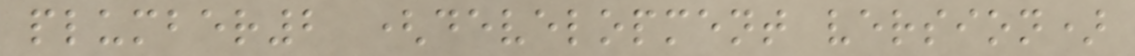plumber2 (development version)
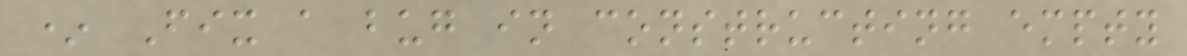* Fix a bug in constructing empty
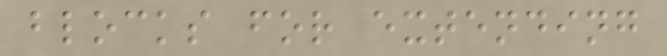blocks for extending
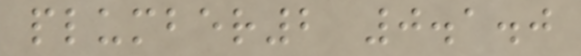plumber2 0.1.0
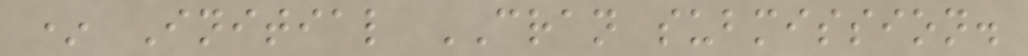* Initial CRAN submission.
